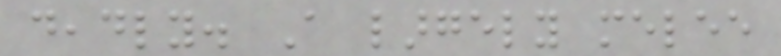deadly. A largely melee
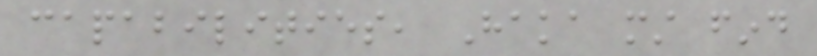capabilities, Haka must find
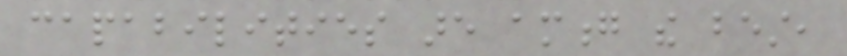capabilities are among the best,
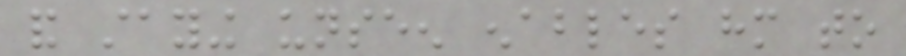and staying unseen enables him to
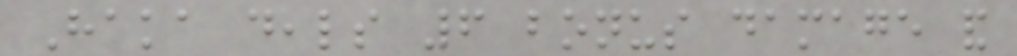Haka deals 6 bonus damage and
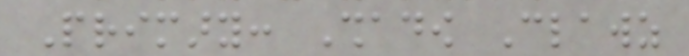Primary: Shadow Clawz
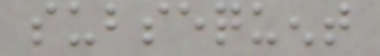subsequent
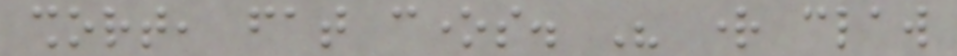short, fat cones. His right claw
